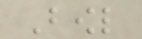Bowl
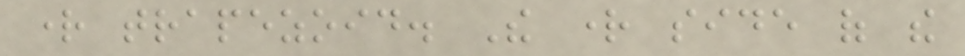right trapezoid. The right side of the
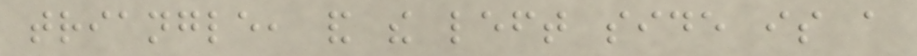triangle, and the left side is a
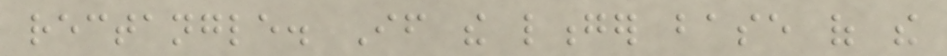rectangle. If the longer base of the
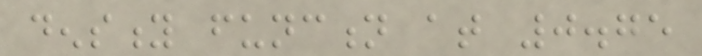density function at 0.75
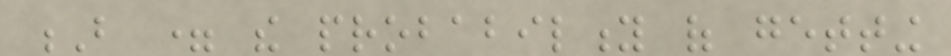B = the probability of getting
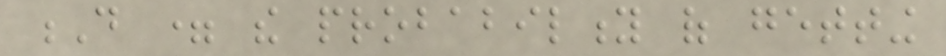D = the probability of getting
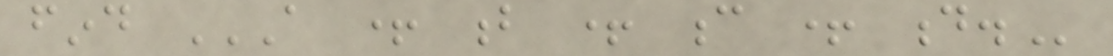find A + B + C + D.
